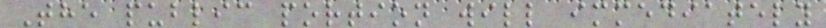The public portion will immediately
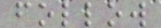follow
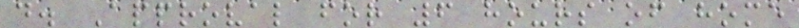d. Approval for 6 hours of home
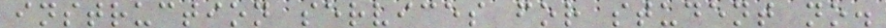instruction services for student no.
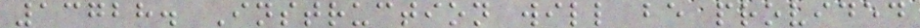13728. Instruction will be provided
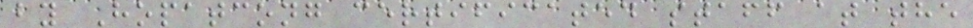by Hopatcong certificated staff at the
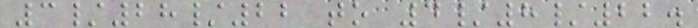3/28/22 to 4/8/22.
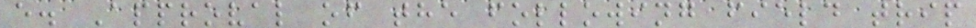e. Approval of the following field trip
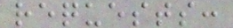requests:
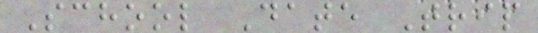School Date Trip
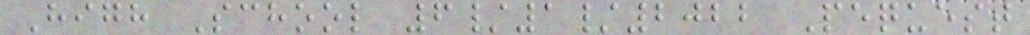High School 6/1/2022 Pequest
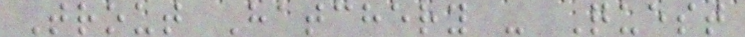Trout Hatchery - Quest
